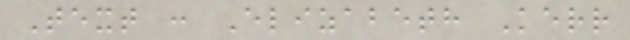Text : Elizabeth Kerr
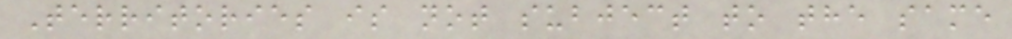Territories is not subject to the same
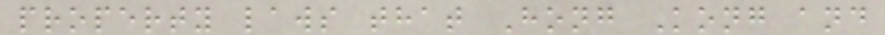property laws that Hong Kong and
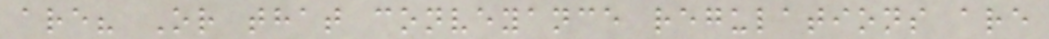are? Or that conveyance regulations are
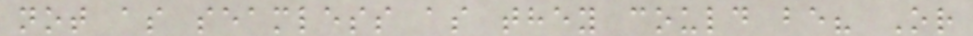not as seamless as they could be? Or
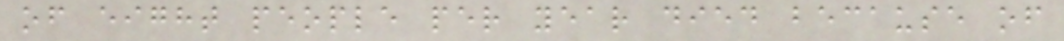of eight people per year died because of
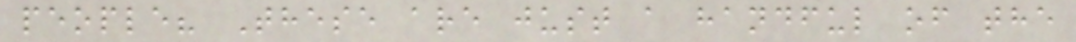people? These are just a handful of the
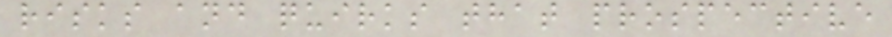risks and quirks that prospective
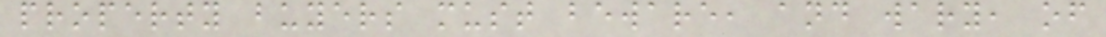property buyers must beware, and wary, of
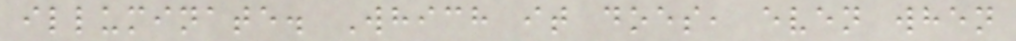illuminate. Which it does, even when
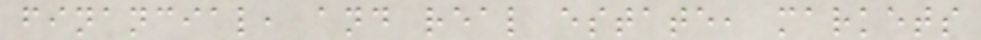financial, and real estate, markets
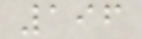196
